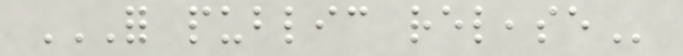FOR PUBLIC RELEASE
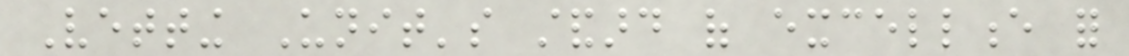Vetting Unit's standard of excellence for
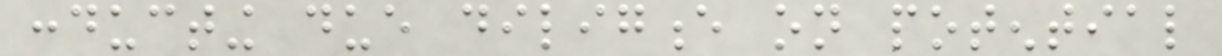conducting due diligence on potential
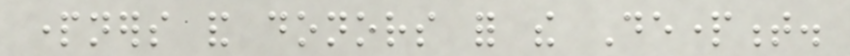partners and donors for the Department.
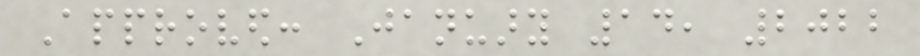Approved: January 14, 2022
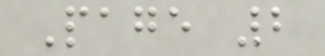Page 2
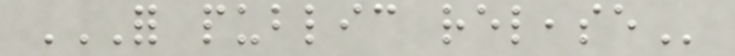FOR PUBLIC RELEASE
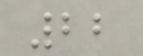22
